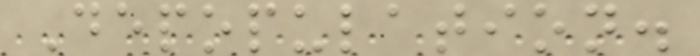Depopulation.
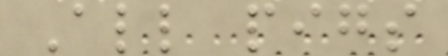All pigs
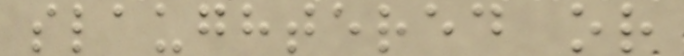slaughtered or
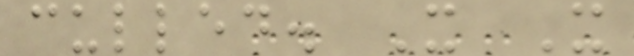culled. X X
